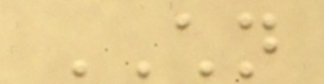CHILDREN
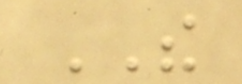THE
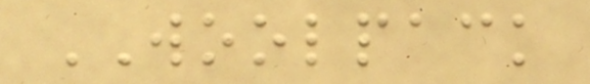WOOLPACK
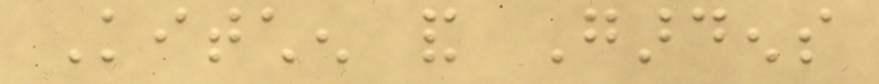Kitchen and Gardens
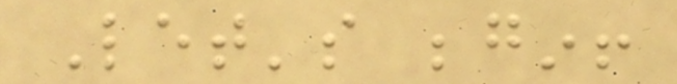Let's begin!
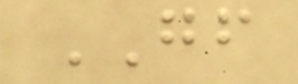GF
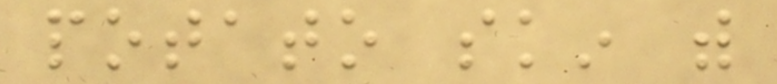potato skin with
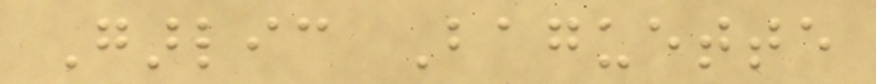Garlic Baguette
